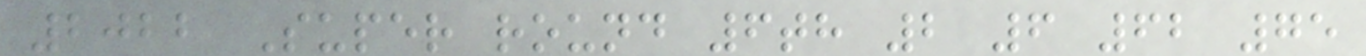2022 Super round 6th 2 6 62 75
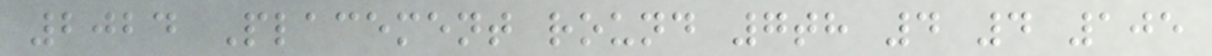2024 Placement round 7th 4 4 105
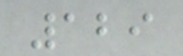129
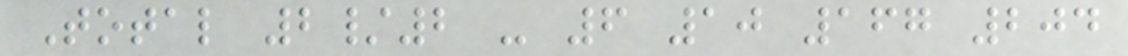Total 2/2 - 6 10 167 204
